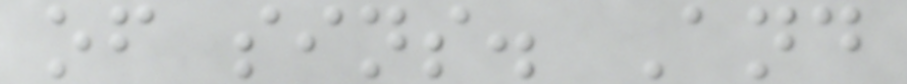of sins. And
